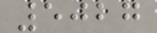5027
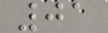01
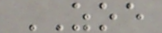ZOE
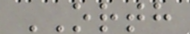ORTH
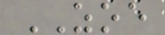ZOE
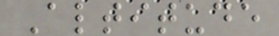Altitude
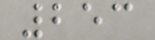253
